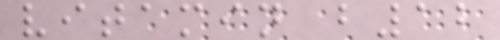vitamin b12
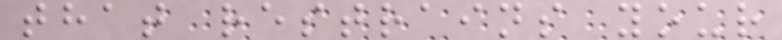that restrains your
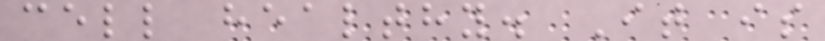cell healthy. It is
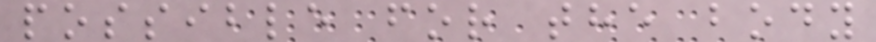possible for the body
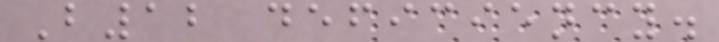B12 deficiency.
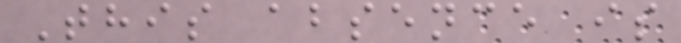This absence is
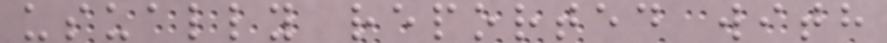usually reported with
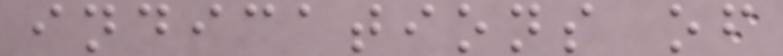indications of
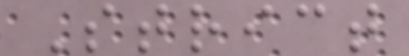Strict
